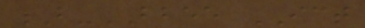B-BBEE ICT
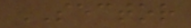SECTOR
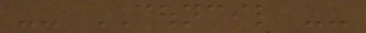-- COUNCIL --
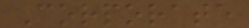Corporate
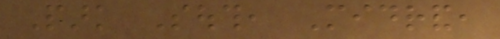Park South, Midrand,
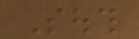South
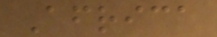Africa
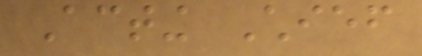Acting Chief
